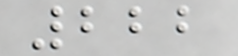222
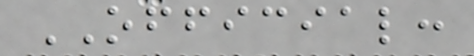OFFICIAL:
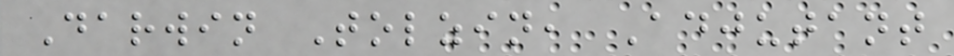Darwin Tolzin, Adjutant
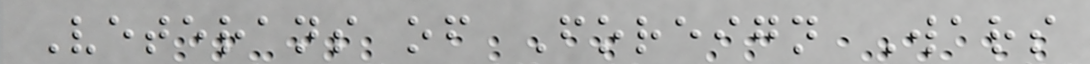Veterans of Foreign Wars
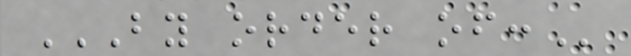BY ORDER OF:
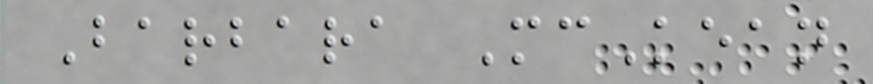Barbara McKean
